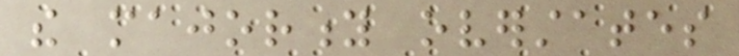the majority overstates
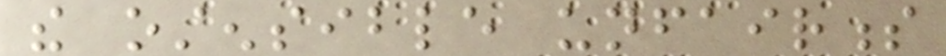the ostensible unfairness
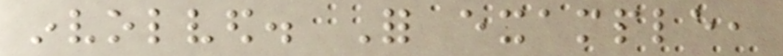involved. For example,
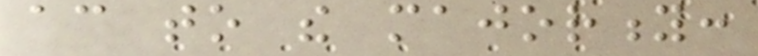according to the majority:
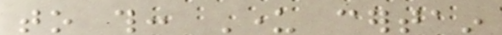to this: Under certain
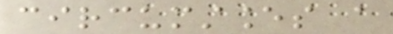circumstances a
